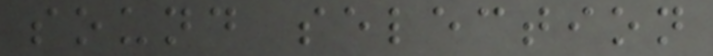sound selection
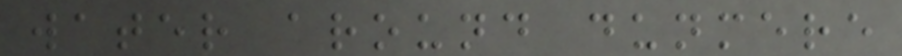water around dunmere
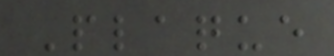Plaque
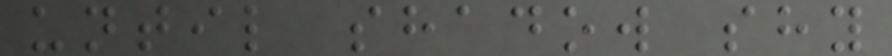until shadow shy
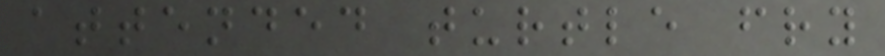attended turtle fry
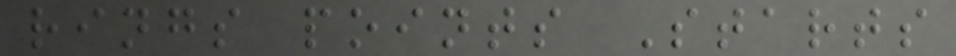rings points Starts
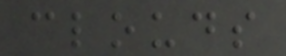clouds
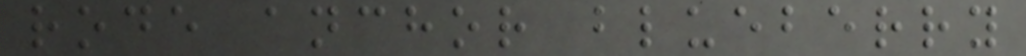rode anchor blueberry
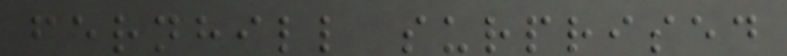fernhill surprised
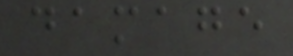damage
